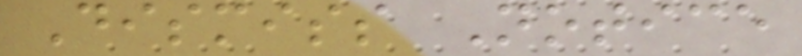Dismiss Notice
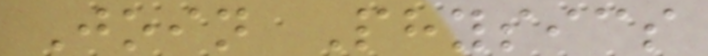Join Physics
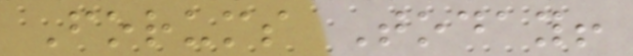Forums Today!
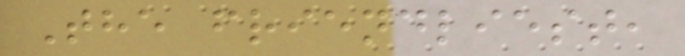The friendliest,
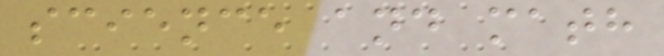science and math
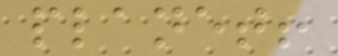planet!
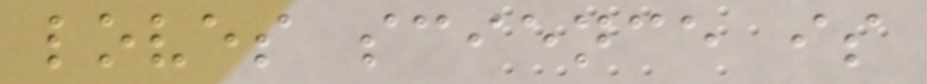loves science is
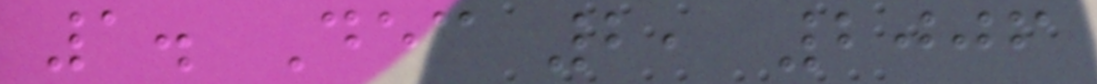1. Dec 2, 2006
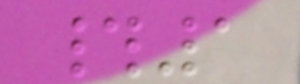#1
